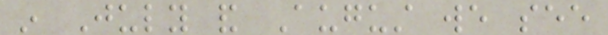in July and August we see
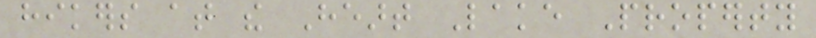hikers at the Heart Lake Property
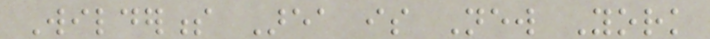Wilderness Area is New York
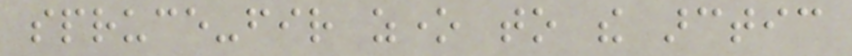spruce-fir zone to the arctic
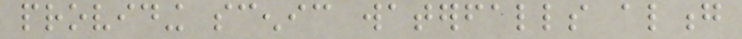providing scenic waterfalls along
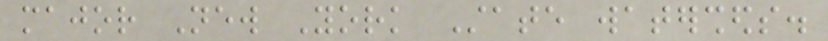major New York State watersheds.
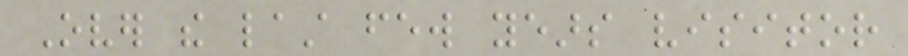Over the last few years visitor
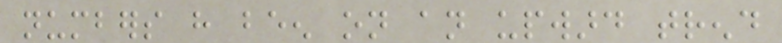numbers have been on an upward trend
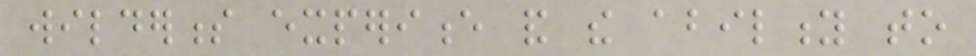wilderness experience and the ability to
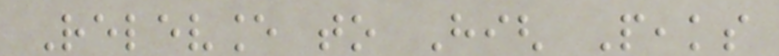Relevance to High Peaks
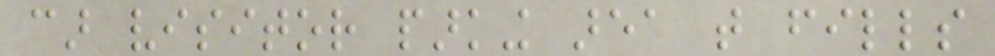car visitor parking area that fills
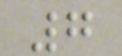7
